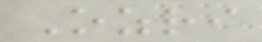Ozri
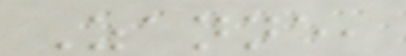Zanne,
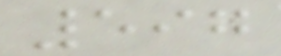597
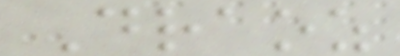Draoz
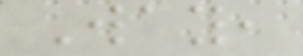Way,
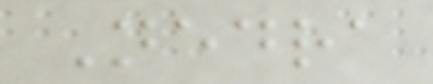Nedra
